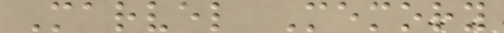Marvel Memory
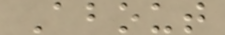About
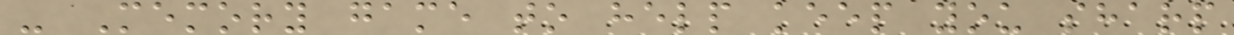- Memory game to help keep you sharp
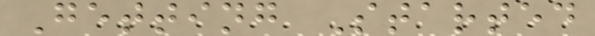Getting Started
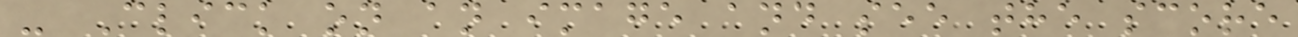- Click on an image and see the score
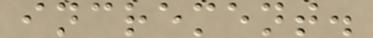increment.
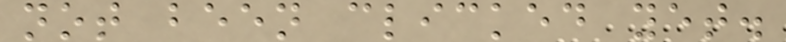not been clicked yet.
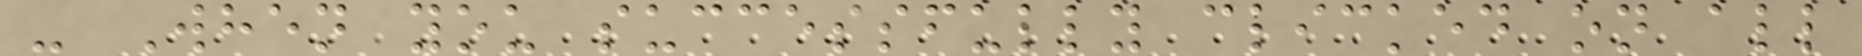- When you successfully clicked on all
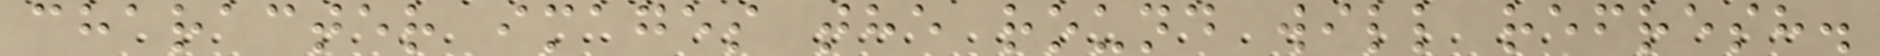character images the round will refresh.
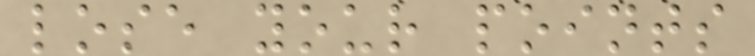lose your points
